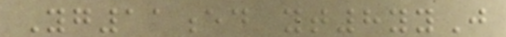Yg11ed yt8yyJ
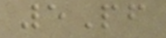5Pf
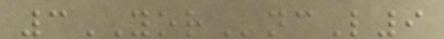3YORncL9
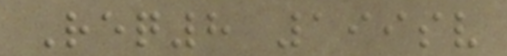Req8 199sv
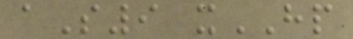aS9 xHP
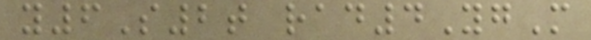y6S2t rad4YgM
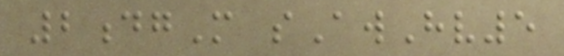2dgM sAwHv5
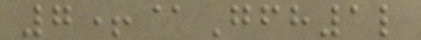7+@Gfh1l
